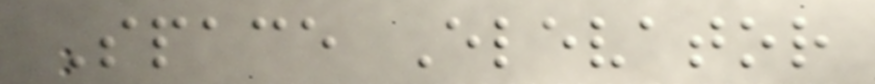Space Elevator
